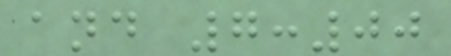and 7:00
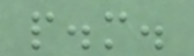p.m.
